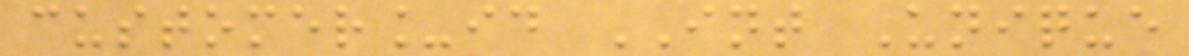customer_id INT Unique
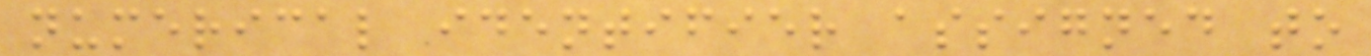numerical identifier assigned to
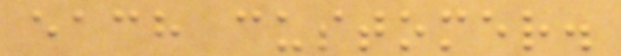each customer.
